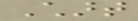Chart
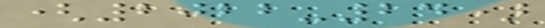(2022-24)
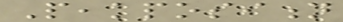Peakposition
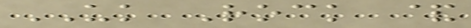UK Rock &
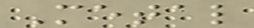Metal
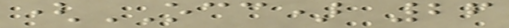(OCC) 26
